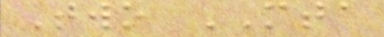Two MTA
